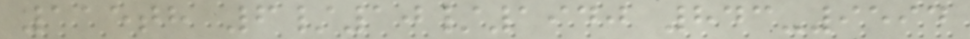115th 6/10/1940 843-9594
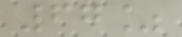67%
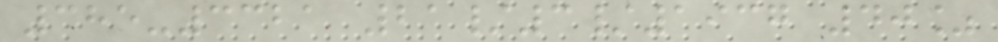385-3321 21/3/1937 40%
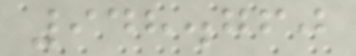948.760
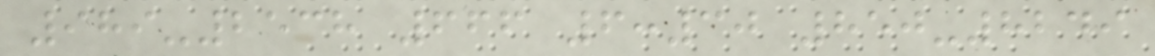989-2538 666 6:30 850-8249
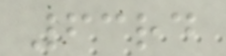63rd
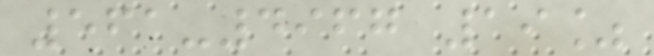561-4967 19%
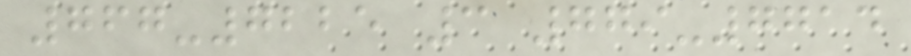767-7225 3 779-7714
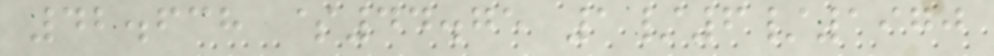42.638 $44.75 1/6/1970
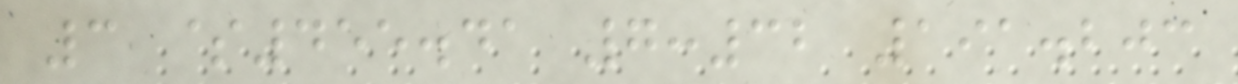3 $455.41 7:32 191.203
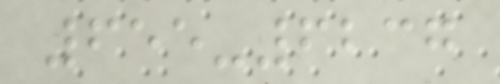655-6237
